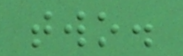two.
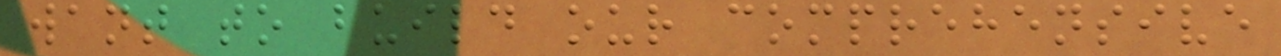want to build our comprehensive
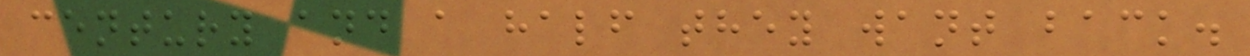century and a half they want back.
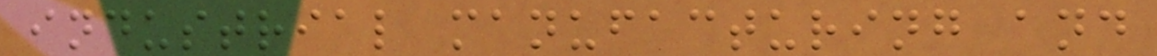industrial manufacturing and
